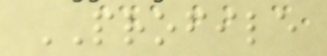PROFILE
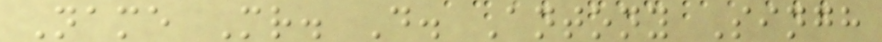Name Mr. D. Antony Singh
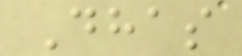Dhas
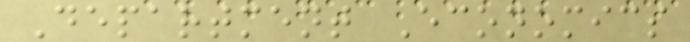Department Economics
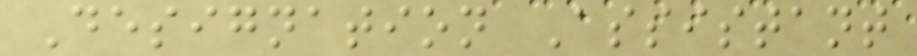Designation Assistant
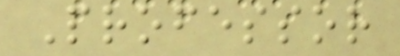Professor
